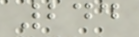244
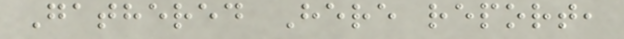Gathered Here report,
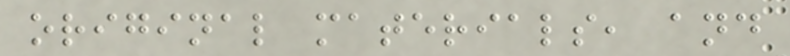original materials, and
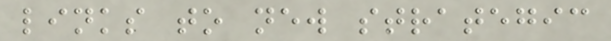links to new strategic
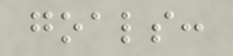goals:
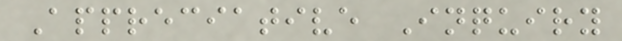Appreciative Inquiry
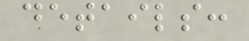details:
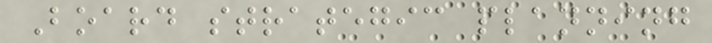Board strategic planning
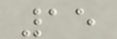15
